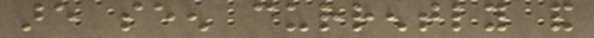are seen currently and
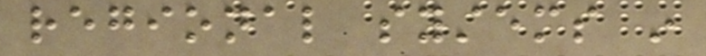regional systems in
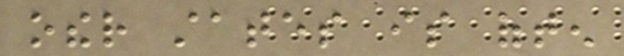other states is often
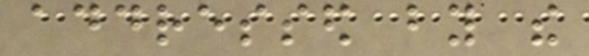addressed by the
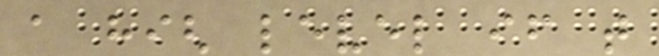a high level if that
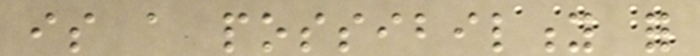is a possibility for
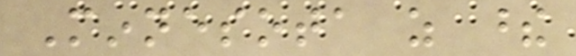Minnesota as these
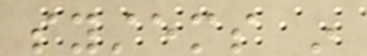systems in
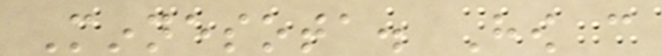Minnesota. How can
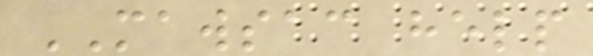MAWSAC help
